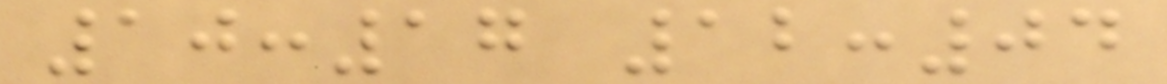10:17 12:04
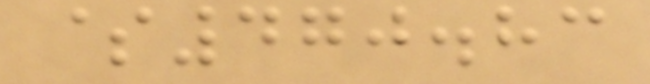$470.83
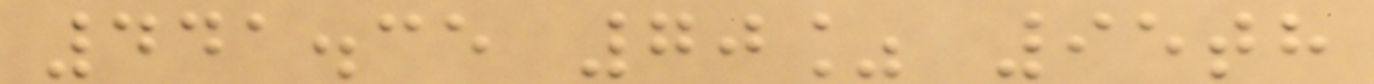441.35 70% 95th
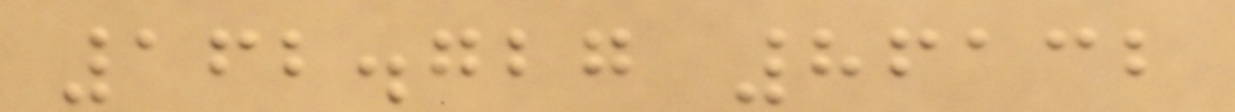162.727 86132
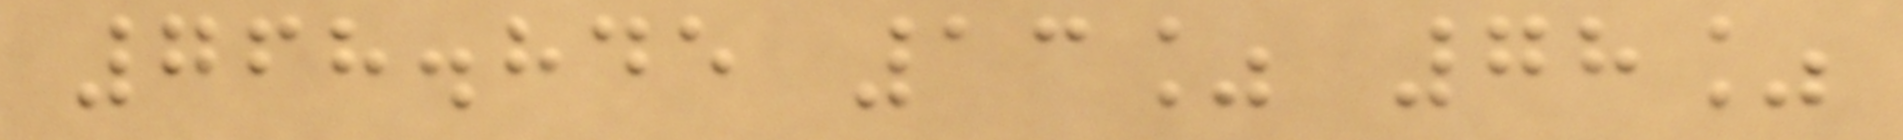768.845 13% 78%
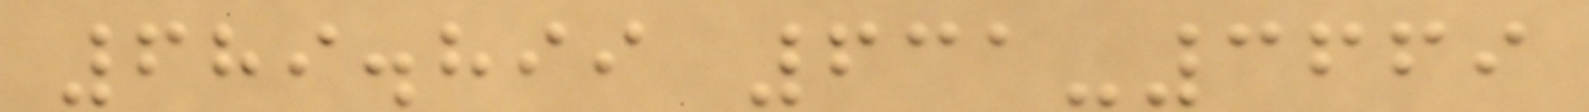689.899 631-3669
